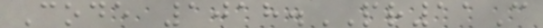Code 1018.PR11C
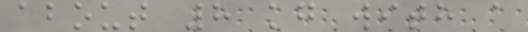about 8 kg with a
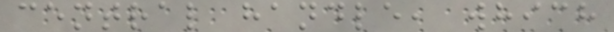central handle, which
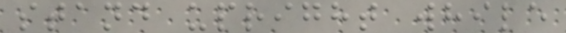stand upright while
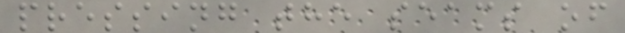pressing the seams of
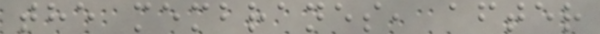the membranes, after
